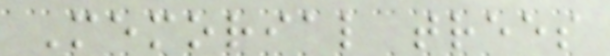Memorial trees
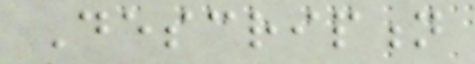Description
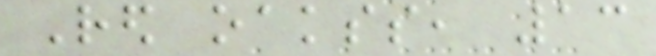Red oakss, 13
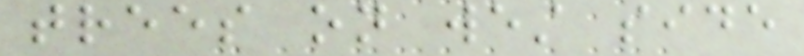trees on west side
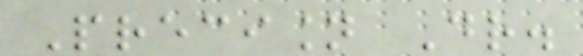Precision Dr.
